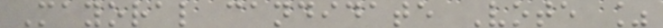Mayoral candidate Vote %
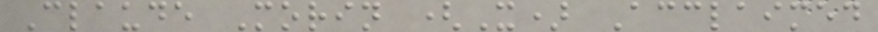Claude Morin (X) Acclaimed
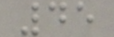45
